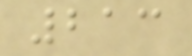213
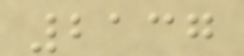2137
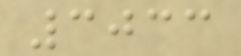3033
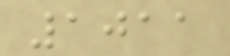1011
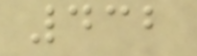432
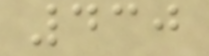430
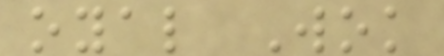oyal Wok
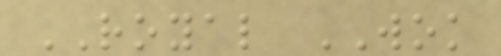ROYAL WOK
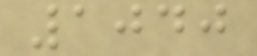1040
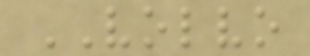VOLVO
